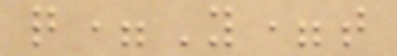q=Y=t
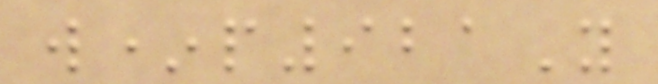w*p921Y
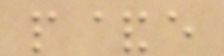p&e
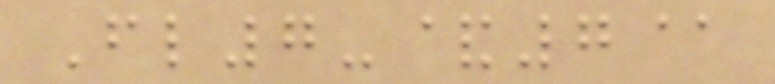Fl7-&7@
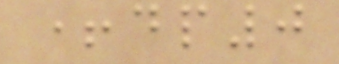+dp0
